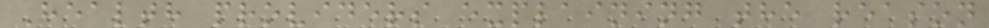Health providers explaining the reason
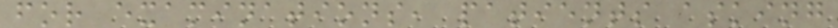for examinations, patients asking
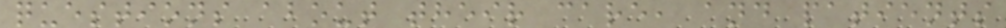questions about their care, and patients
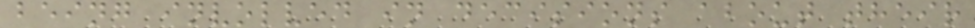being involved in decisions about their
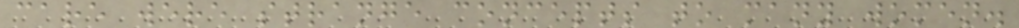care were strange concepts to many women.
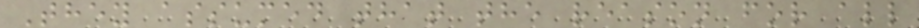They assumed that the reason for all
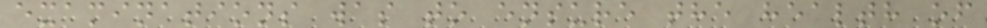examinations was to ensure the health of
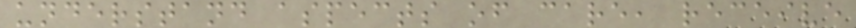understand aspects of care, receive
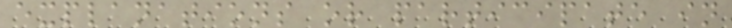explanations or participate in
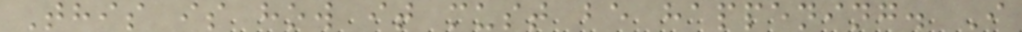This is how it must be happening. I
